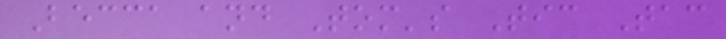Becca and Tom's Tic Tac
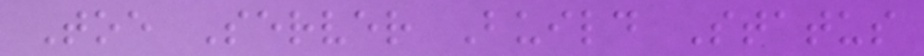Toe Server Build Status
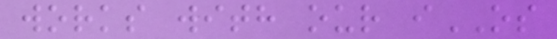works with our iOS
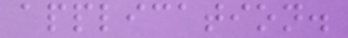application.
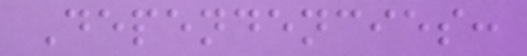Dependencies:
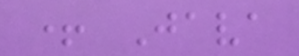+ Java
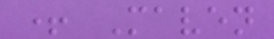+ Maven
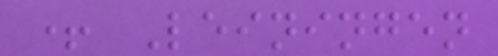+ Leiningen
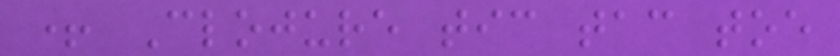+ Clojure tic tac toe
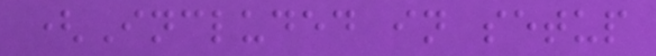(Included in setup
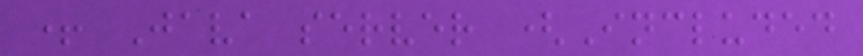+ Java server (Included
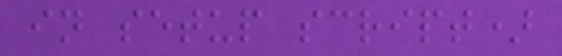in setup script)
